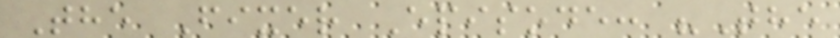The Fixer Episode: "The
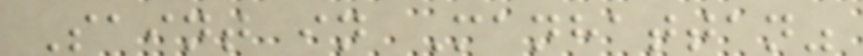Saint in Manhattan"
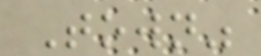Town"
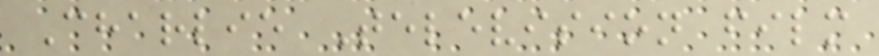Charlie Television film
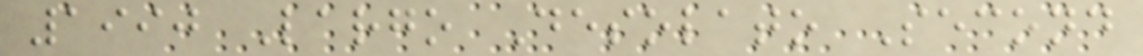1990 Largo Desolato Second
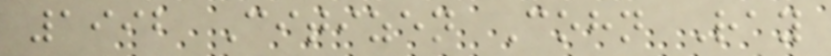1992 Citizen Cohn Ray
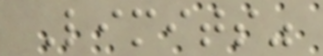Limits"
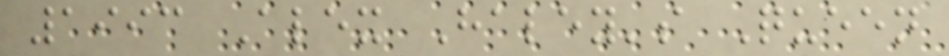1993 Alex Haley's Queen
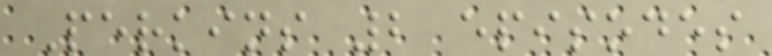Perkins 2 episodes
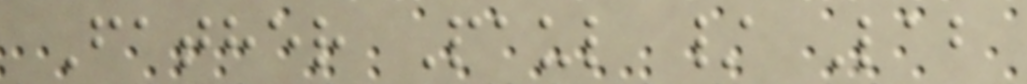Father Paul / Lab
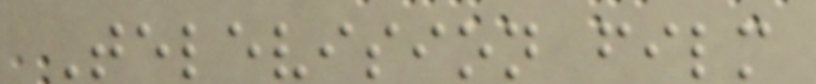Television film
